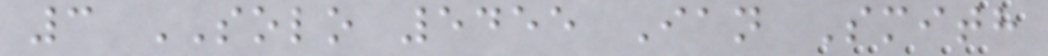3 SOLO 5455 Ian Smith
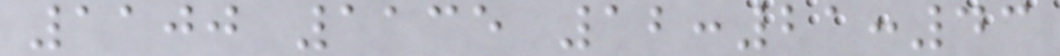1100 1135 12:21:43
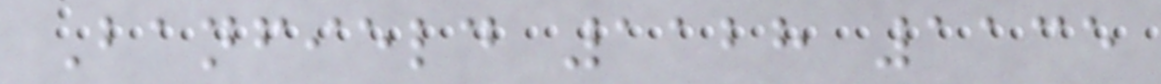Banfield 1128 1135
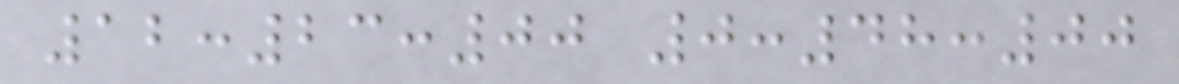12:23:00 0:48:00
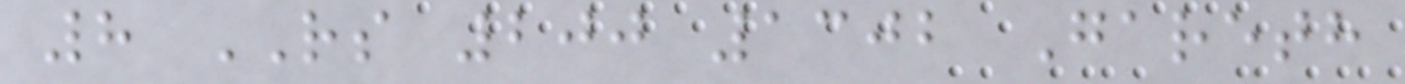8 RS 200 1302 Gareth
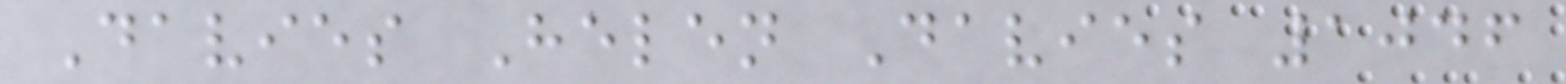Davies Helen Davies 1046
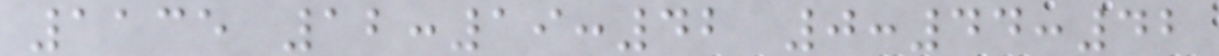1135 12:19:42 0:44:42
